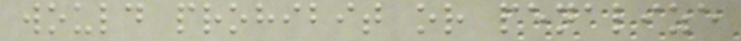would prohibit or penalize
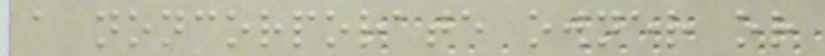a noncorporate owner or
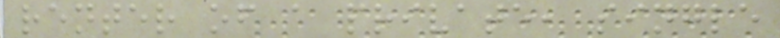renter of a private, single
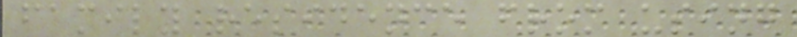family residence from using
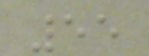55
